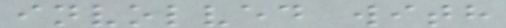involved with
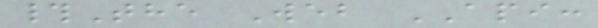#The Web API:
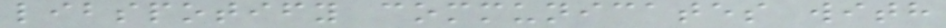libspotify communicates with
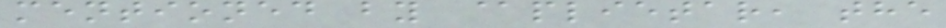mentioned by @plietar, the
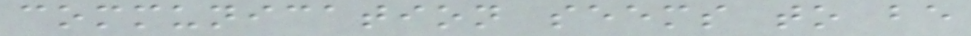communication seems to be
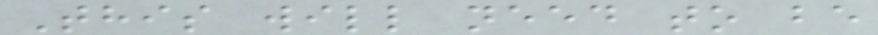This will need to be
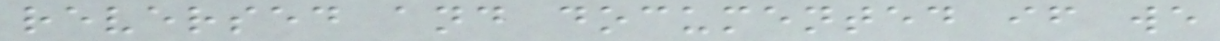reversed and documented if we
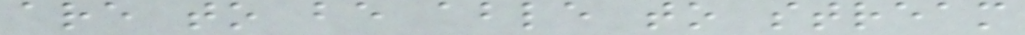are to be able to stream
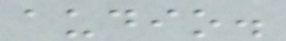audio.
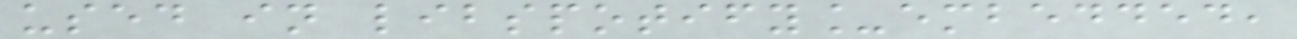used in libspotify_embedded,
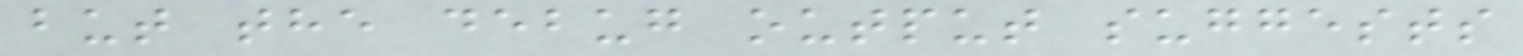but the debug output suggests
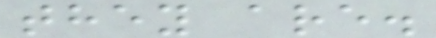they are.
